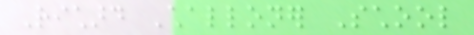Richard Challoner School
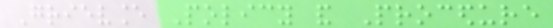Grievance Policy and Procedure
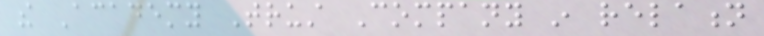the Academy Trust Company in relation
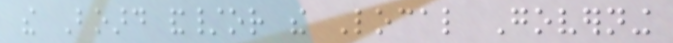the Board and/or the Local Governing
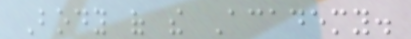Body of the Academy.
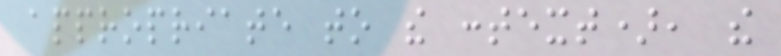appropriate to the context), the
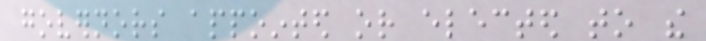governors appointed or elected to the
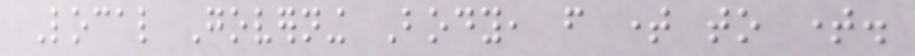Local Governing Body, from time to time.
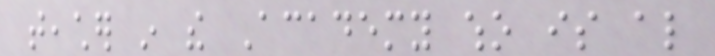teacher in the Academy who is also
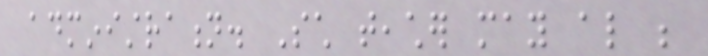administration. Such teacher may also be
